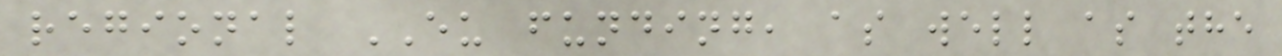regional EU funding, as well as the
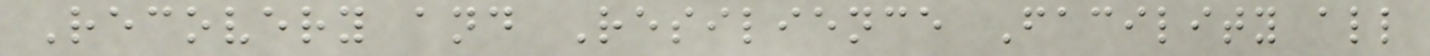Recovery and Resilience Facility all
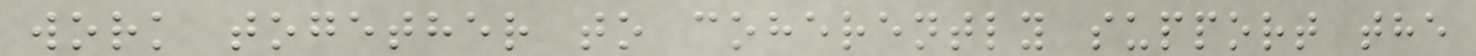work together to coherently support the
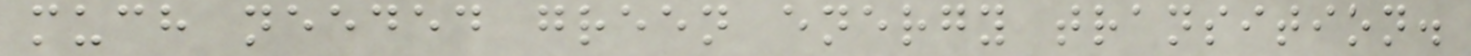much needed green energy transition.
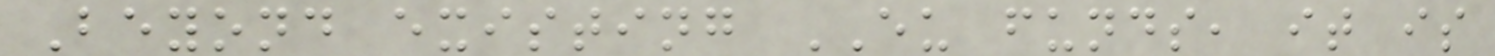Beyond existing EU funds, it is
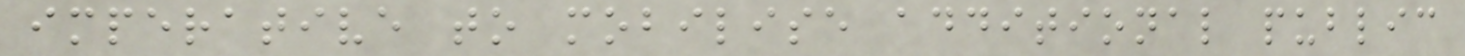imperative to mobilise additional public
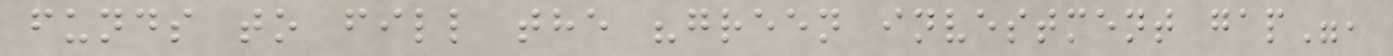funds to fill the "green investment gap",
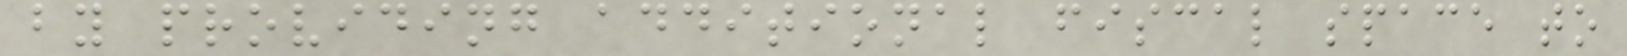by providing additional fiscal space to
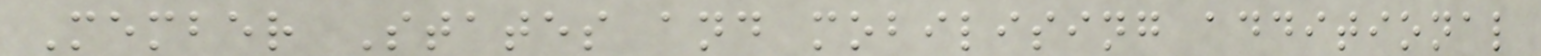Member States and mobilising additional
